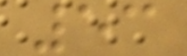53
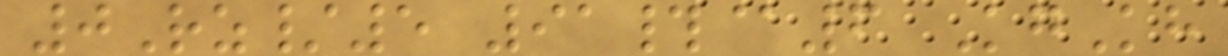0Rz/5 91#@6 KgKh
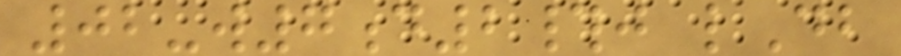02-w7d2#j lDb
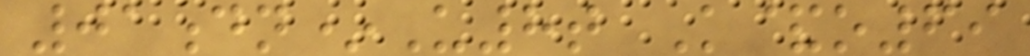01dn*U8t K&o69
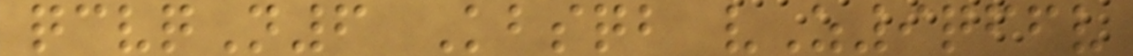qcvqN6 Kbsqb vZ9qffv
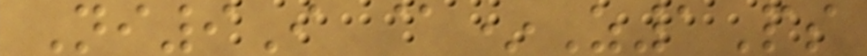Ni9I @*Z1Ps
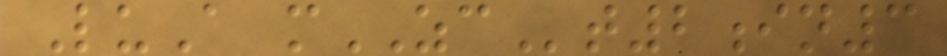LuA mZCt2in3
